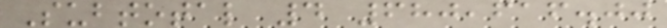Subtotal 4 680,616.00
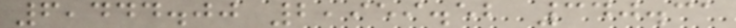6,444.00 2,959.52 340.31
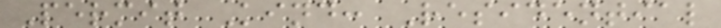Permit Kind: Residential
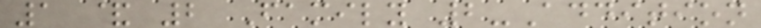1 & 2 Family 2-Addition
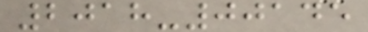2018-00145
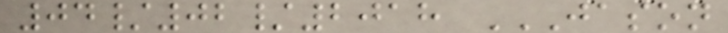04/02/2018 JASON
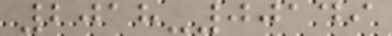2018-00149
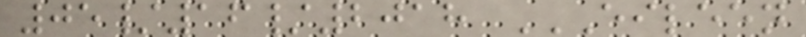05/16/2018 EILEEN
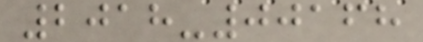2018-00168
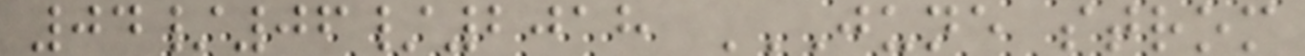04/06/2018 JUNE STROM
